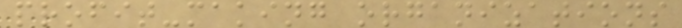profit-making organizations
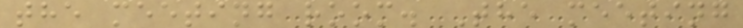the meeting room. The meeting
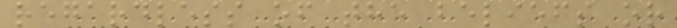regardless of the beliefs or
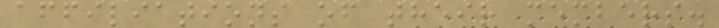affiliations of their members.
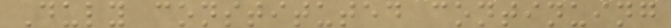Duly constituted continuing
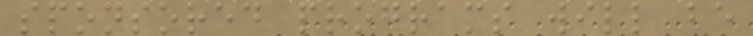sponsored programs will be
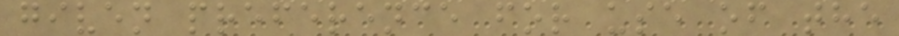given preference for use of the
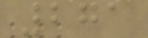271
